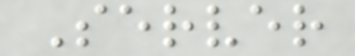Server
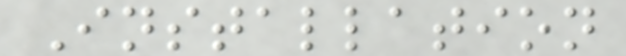Installation
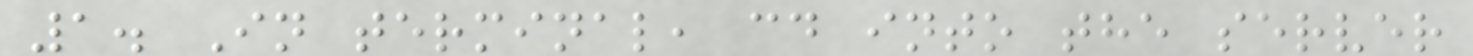1. In terminal, cd into the server
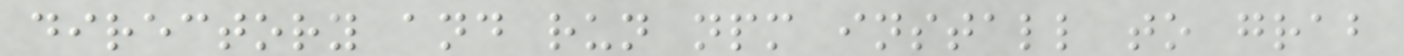directory and run npm install to grab
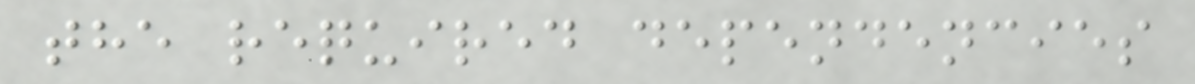the required dependencies
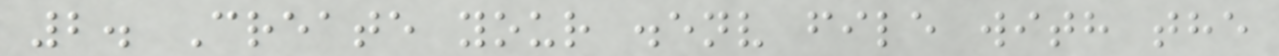2. Create your .env file with the
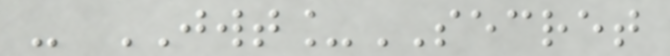- JWT_SECRET
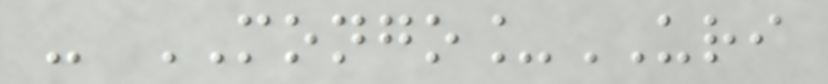- MONGO_URI
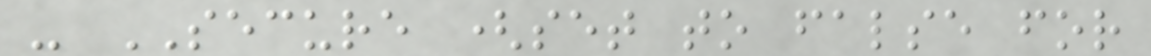- SECURE (set to false for
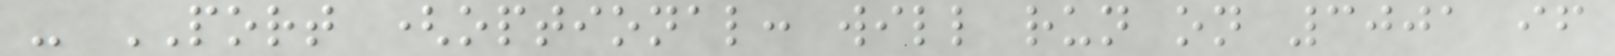- PORT (optional: will run on 3001 if
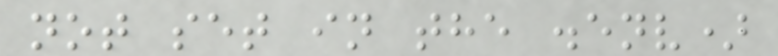not set in the .env)
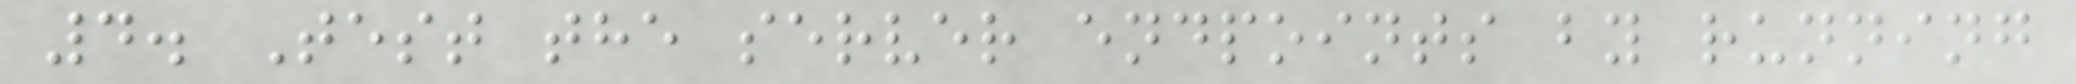4. Test the server endpoints by running
